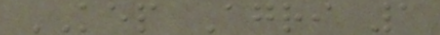KEP Agri 1
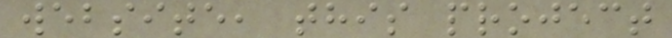website, this project
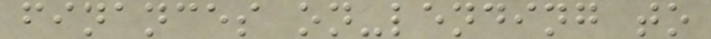finances on-lending to
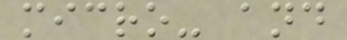micro- and
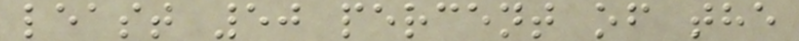least 50 percent of the
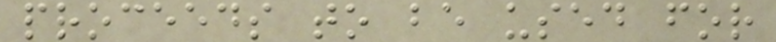proceeds to be used for
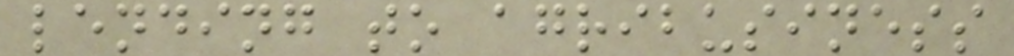lending to agribusiness
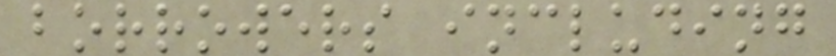borrowers including
